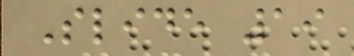Slide 19
